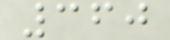360
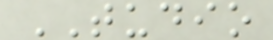TUDIO
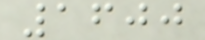1600
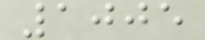1005
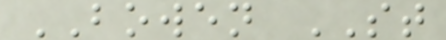BOWEN ST
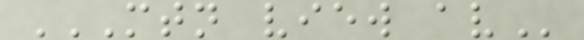MTN VIEW AV
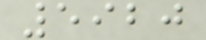5920
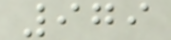979
